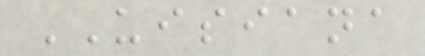UISIANA
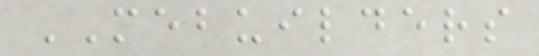MEBUILDERS
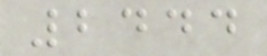2444
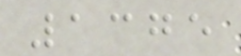1375
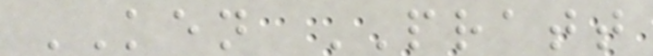KEN PRATT
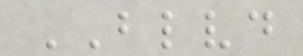BLVD
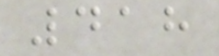418
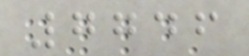7746
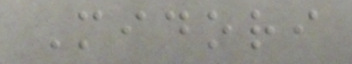Midori
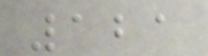121
